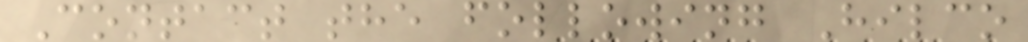Contact the following Hilco
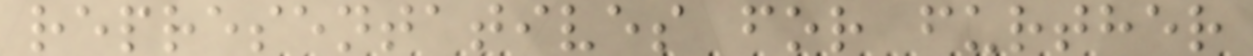representatives for further
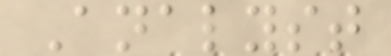Analyst
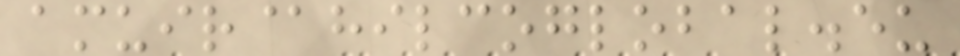amuir@hilcoglobal.eu
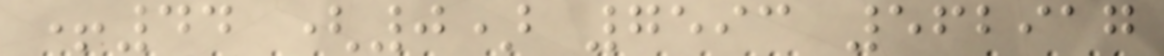+44 (0) 7593 562917
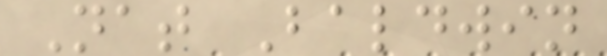Nat Baldwin
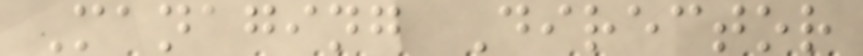Managing Director
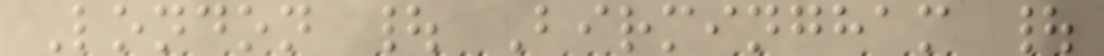London | Birmingham |
